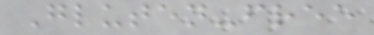Gluten-free
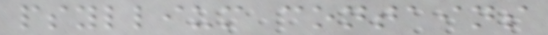psyllium contains
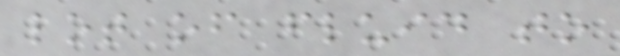lot of fluid to
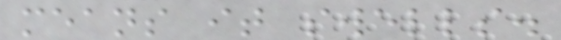means it swells.
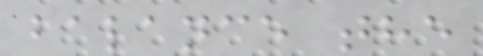balance the
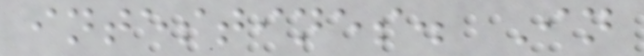intestines. In
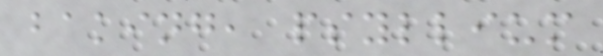baking, psyllium
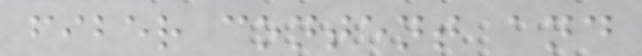fiber content and
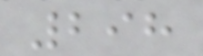298
